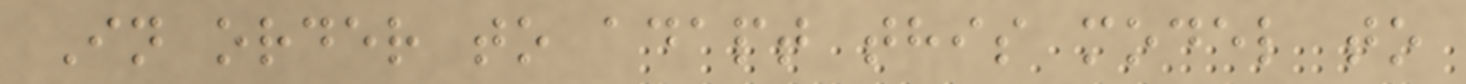In order to adapt this model to
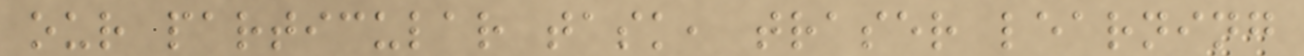our particular task, traser learning
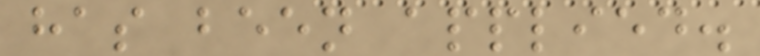has been applied.
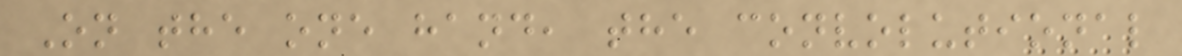On the one hand, the convolutional
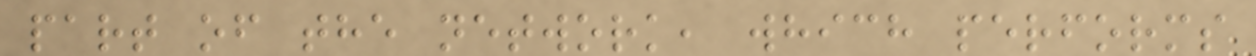part of the network, which performs
